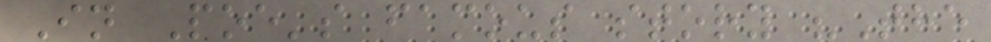In Poe's famous story "The
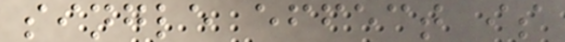single effect is
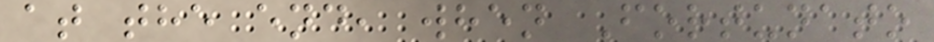at the end, when Fortunato
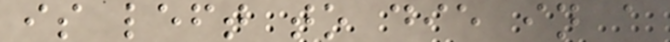is left to die in a
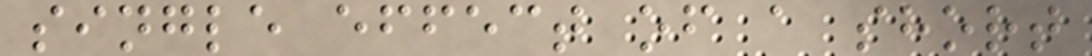single effect of a short
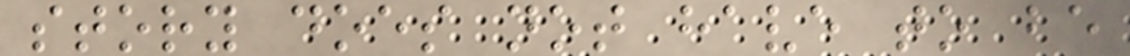story does not have to be
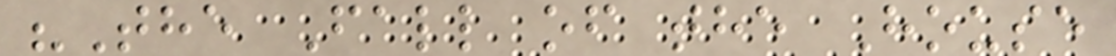"The Fall of the House
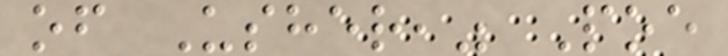of Usher," Poe
